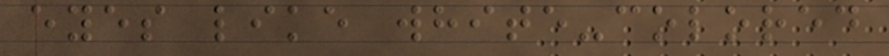eyes like white-colored
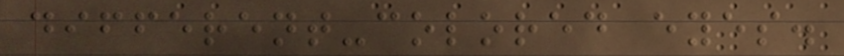different-colored eyes.
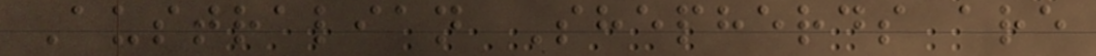Australian Shepherds are
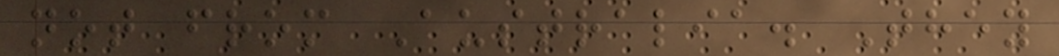not from Australia. They
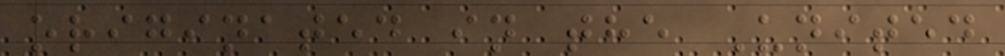originated in the United
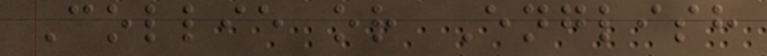Collie or English
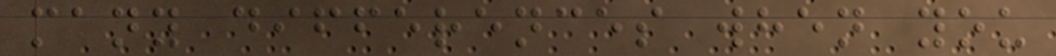many differences when you
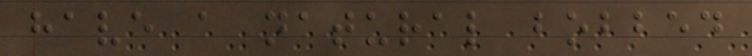have a natural bobbed
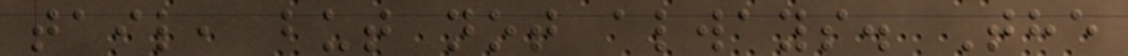tail, but not always. The
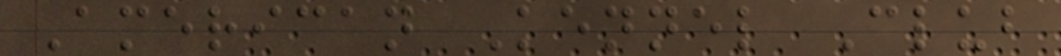American Kennel Club
